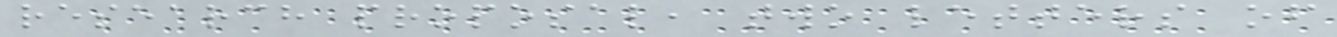research proposal, two letters of
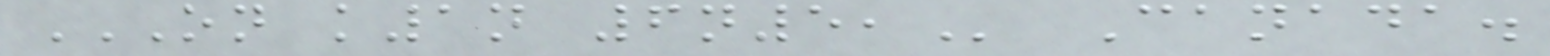ON K1N 6N5, Canada.
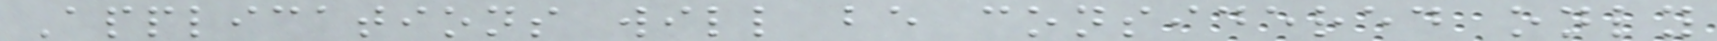Applications will be considered only
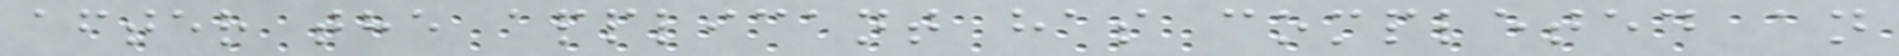after the applicant has completed an
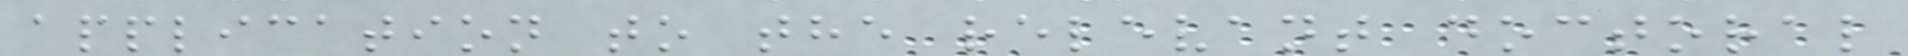application to the relevant doctoral
